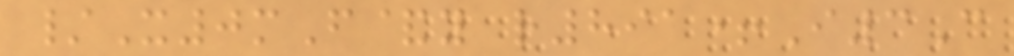/X0mF&y r891+I3C
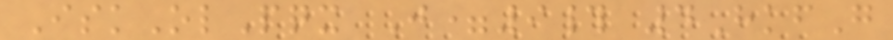IskOlPqx J=9# 4HkfG
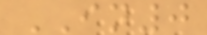IN0
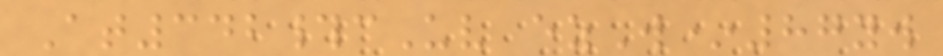At342#cUv ezW*87yw
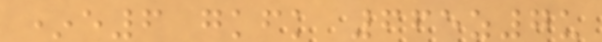*e6 gkfk 665z7u
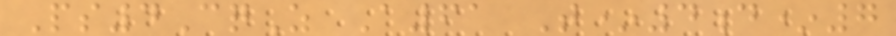Ps4CqZ A61 T*4d*7
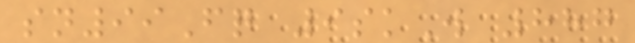sn99Fq 9skW 887
